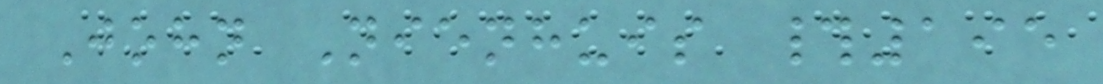John Nienhuis #195
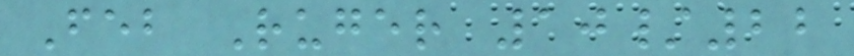Feb Ruger 10/22
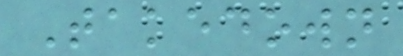Takedown
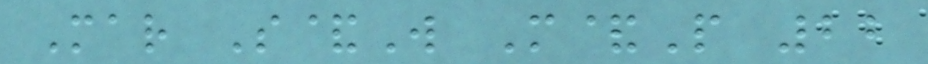Mar S&W M&P 22
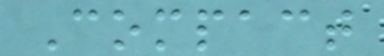Compact
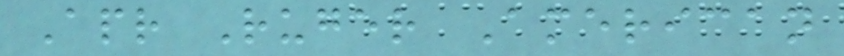Apr Ruger American
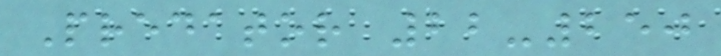Predator 22-250
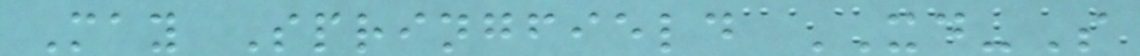May Springfield XD-S
